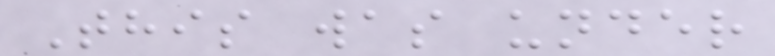This was under
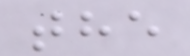the
